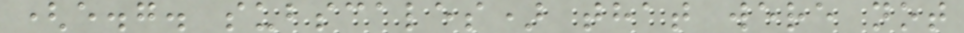(e.g. subscales) that were not
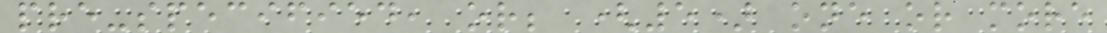pre-specified, or; (5) one or more
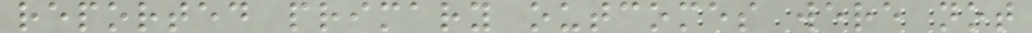reported primary outcomes were not
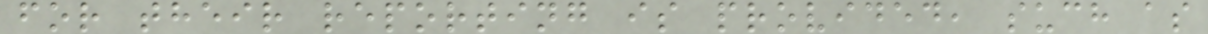for their reporting is provided, such as
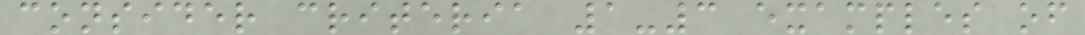consider criteria 1-3 examples of
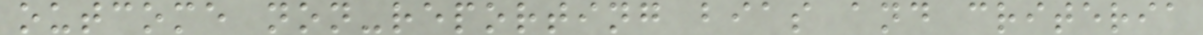outcome non-reporting bias and criteria
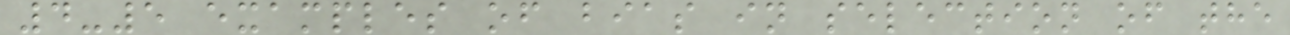4-5 examples of bias in selection of the
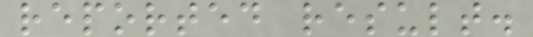reported result.
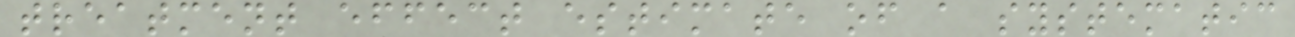treatment effect estimate of a systematic
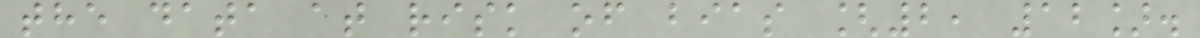the data at risk of bias [2, 12].
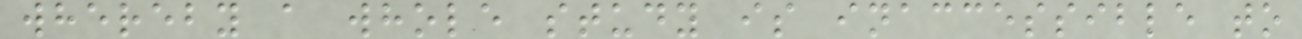whereby a whole study is inaccessible to
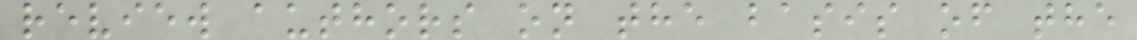review authors on the basis of the
